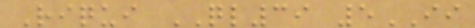Riqui QL39 5II
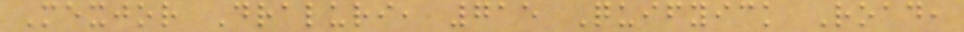Mexjor Draluri, 715 Quifyick Road,
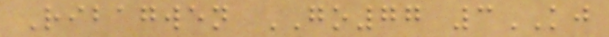Ribagwen GO77 3KJ
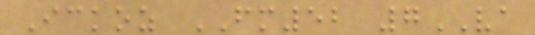Ickoz FM52 7VA
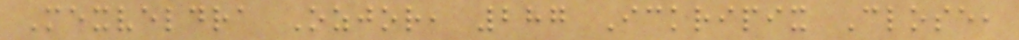Mexveldra Ozjor, 287 Ickripix Close,
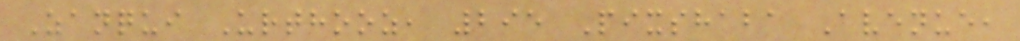Zanqui Urthooz, 295 Pixshaba Avenue,
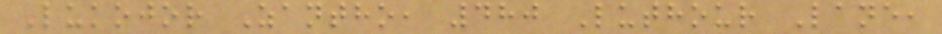Lukojor Zantho, 480 Luthour Lane,
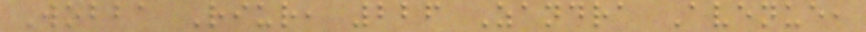Wobba Riur, 226 Zandra Avenue,
